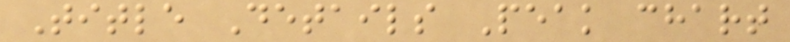Title Details Peak chart
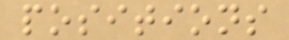positions
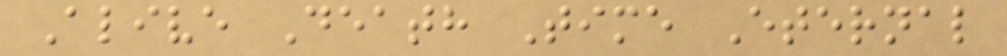Alive Death Time Eternal
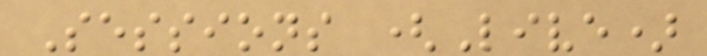Sessions (Live)
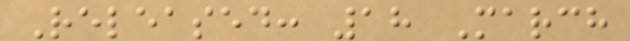Released: 18 March
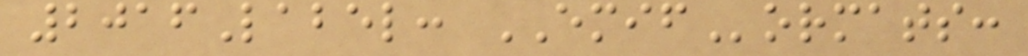2016Label: EMIFormats:
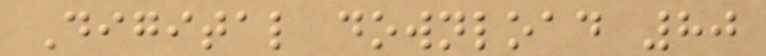Digital download 80
